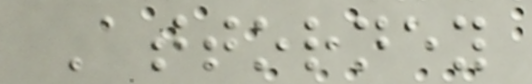Attorney
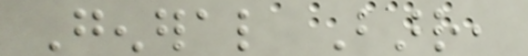General Barr,
